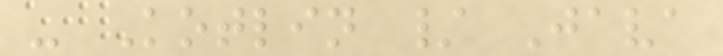- Kotlin / Java
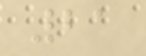21
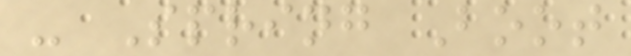- Spring Boot
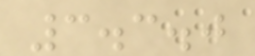3.3.0
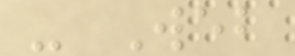- Web
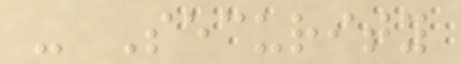- Security
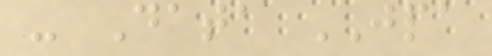- Data JPA
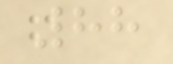88
